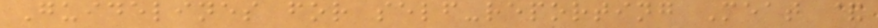Guidelines for self-reporting Meat &
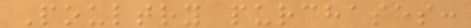Poultry purchases:
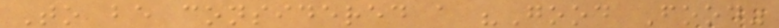To be considered a "Good Food"
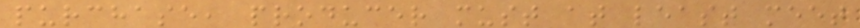purchase, producer must at least meet
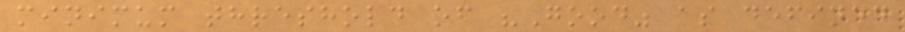minimum threshold of "Good" as defined
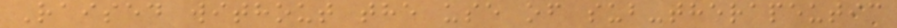Raised without the use of sub-therapeutic
